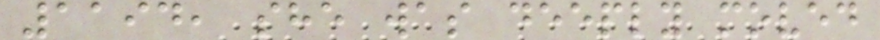1194, she was deeply moved
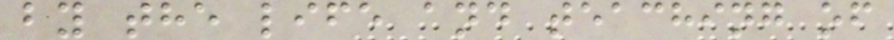by the life and teaching of
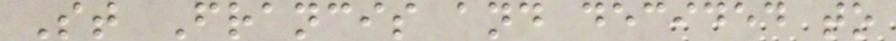St Francis and decided to
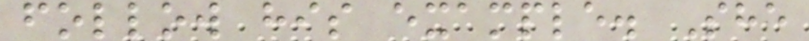follow his example. She
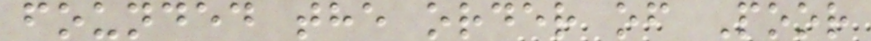founded the order of Poor
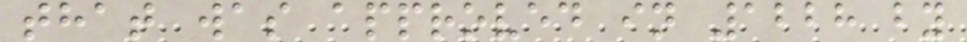that was approved in 1228 by
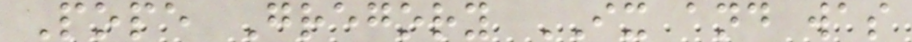Pope Gregory IX and was
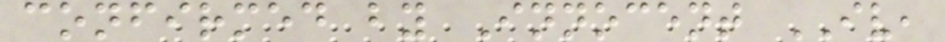confirmed by Innocent IV,
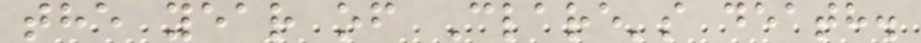the year of Clare's death.
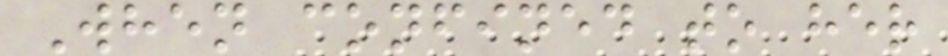When confined to her
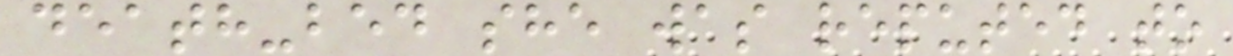death-bed she was reputed to
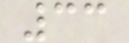33
